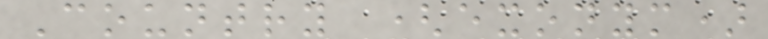Country (exonym)
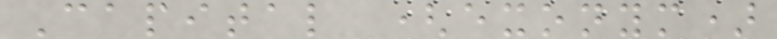Capital (exonym)
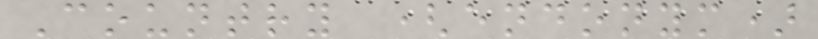Country (endonym)
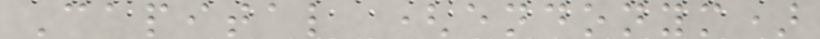Capital (endonym)
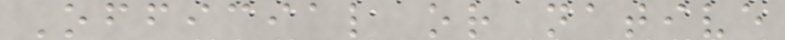Official or native
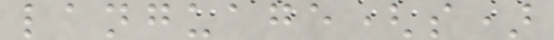language(s)
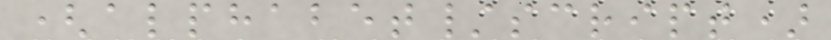(alphabet/script)
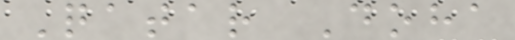Qatar Doha
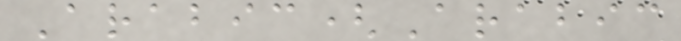Arabic(Arabic
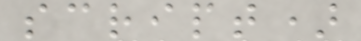script)
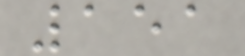151
